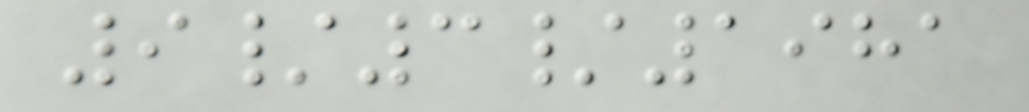9/3/1981
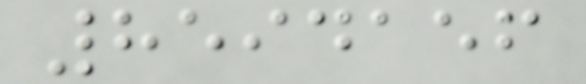8594156
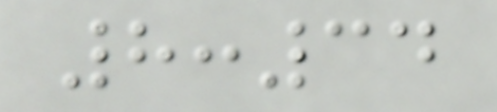8:34
